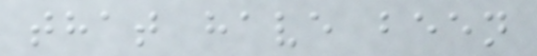that have been
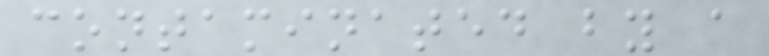contaminated by a
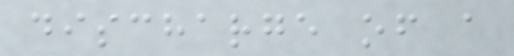discharge of a
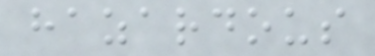hazardous
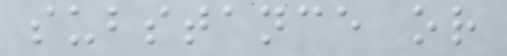substance or
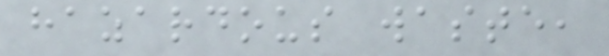hazardous waste,
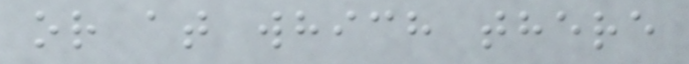or at which there
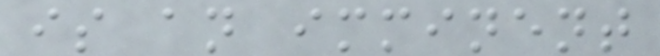is an imminent
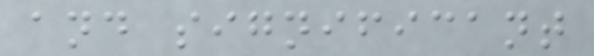and significant
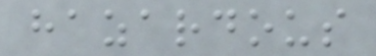hazardous
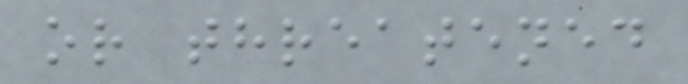or threatened
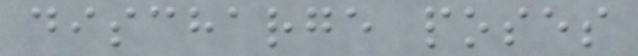discharge poses
